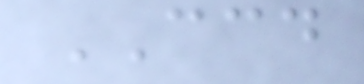CCD
